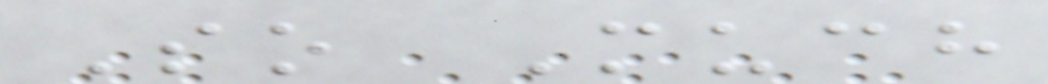So Much
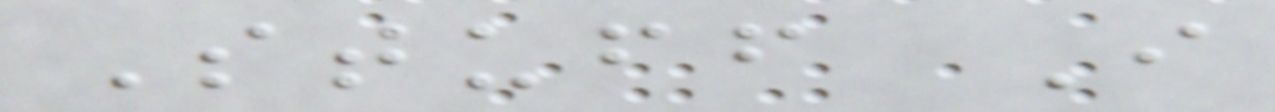Stuff I
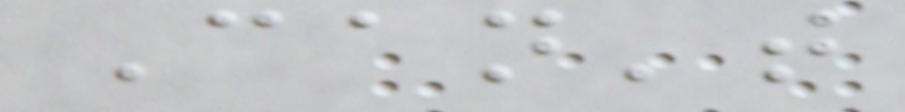Can't
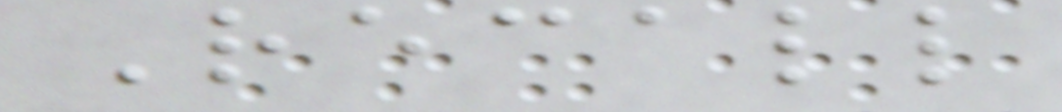Recall
